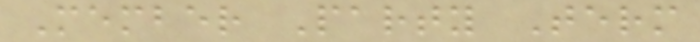Member Party Term
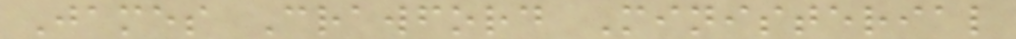James Crawford Ministerial
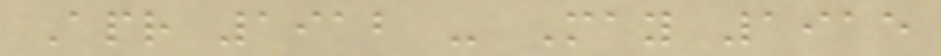Apr 1912 - May 1915
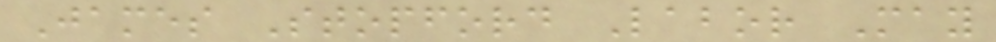James Stopford Labor May
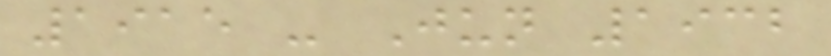1915 - Jun 1932
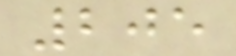205
